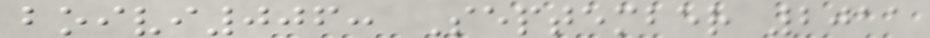boivi006: September 2011
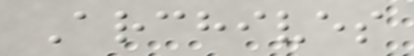Archives
